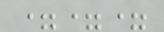===
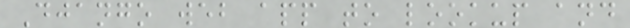Django web app to lookup and
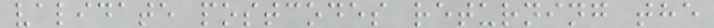validate postcodes returning the
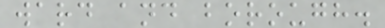ward and borough.
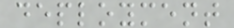deployment
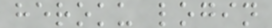heroku login
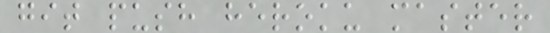git push heroku master
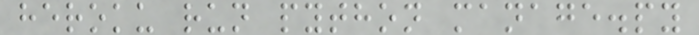heroku run python manage.py
